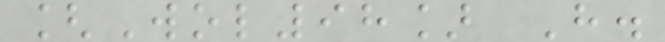[Wol98] H.
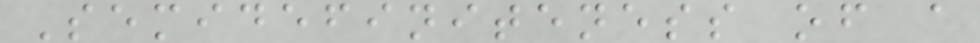Semidefiniteness of a
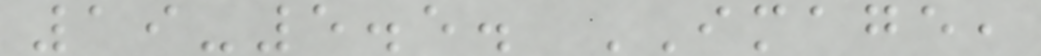19-5.5. IMAGE,
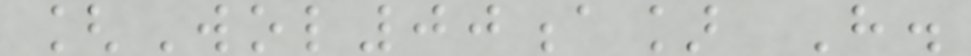[Wol00a] H.
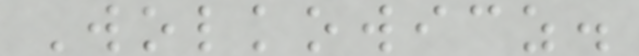Wolkowicz.
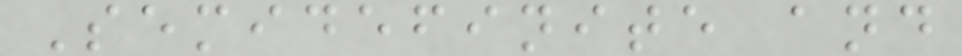Semidefinite and
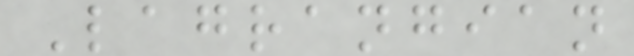Lagrangian
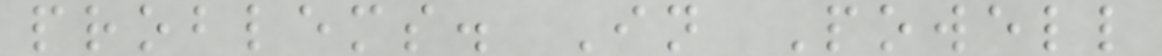problems. In Powell
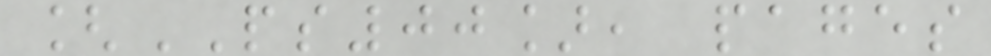[PS00], pages
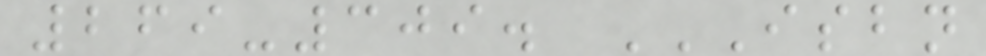269-309. ISBN
